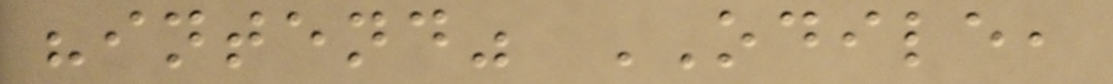"intend" ODILE,
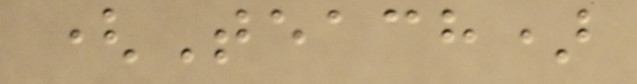(Teach)
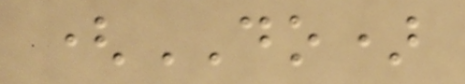(DO)
